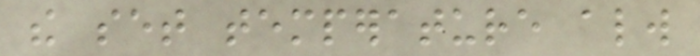the set temperature always
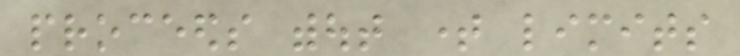proceeds without time limits
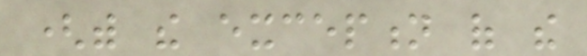(with the exception of the
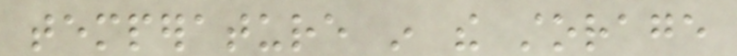temperature in the storage
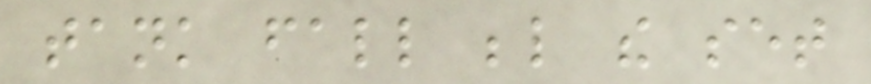tank fall below the set
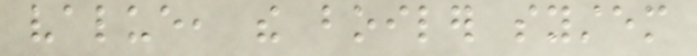value, the boiler system
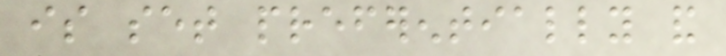is set preferentially and
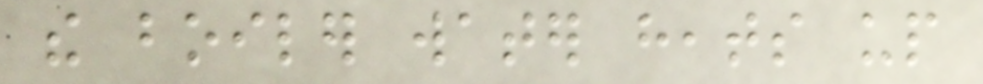the boiler water heats up
